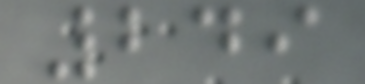249
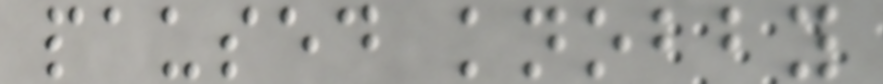paused knobby
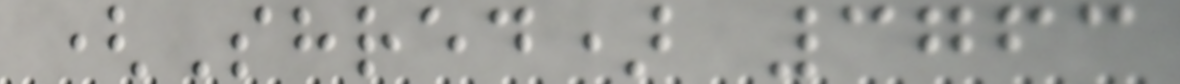(Shred) 3763
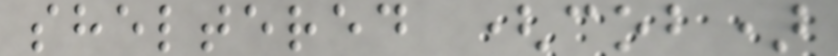sheltered (cob)
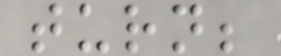turn;
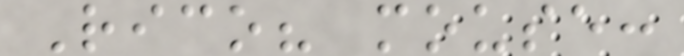Rico? mouse:
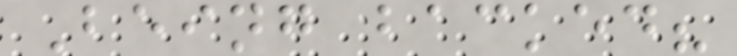Being backed?
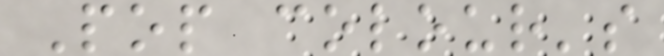Pop colour's
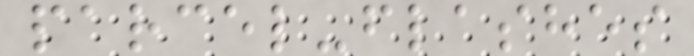parcel-flashes
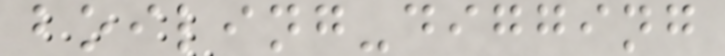boiling-digging
